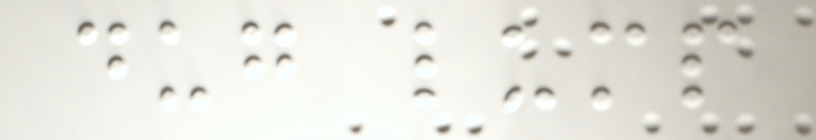dug lump
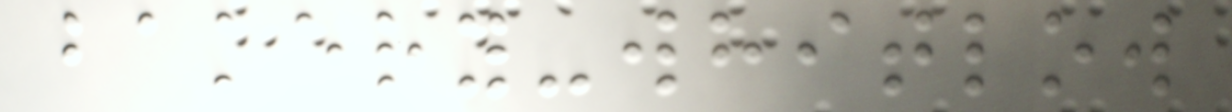bakery-whitlow
